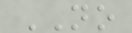NO
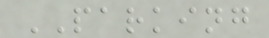PARKING
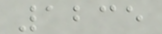1235
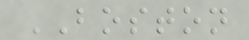BOSTON
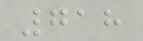718
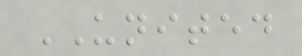UNITED
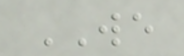WE
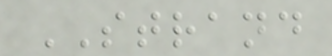STRAND
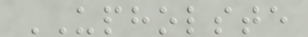UPHOLSTE
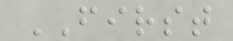FIRST
